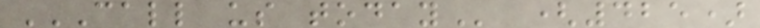CALL US TODAY (425)
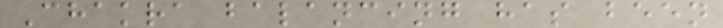Chakra balancing has been
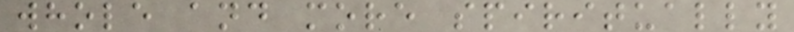whole and more spiritually
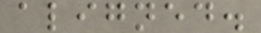aligned.
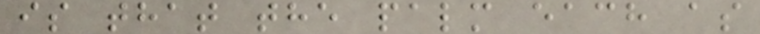is that the palm each as
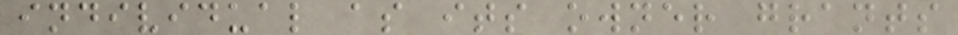individual as its owner grants
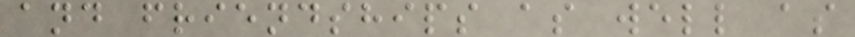and friendships as well as
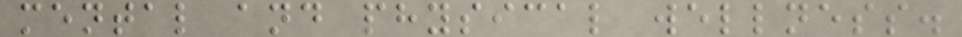mental and physical wellness.
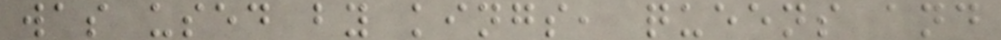was used by kings, queens and
